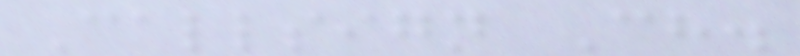Callsign Ch.
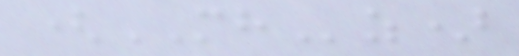(MHz)
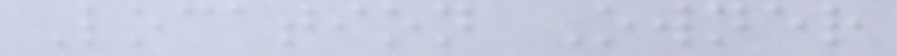Location Owner
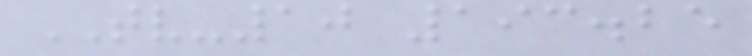TV-10 193.25
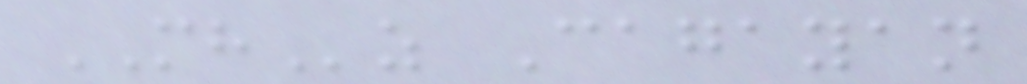MHz Cagayan
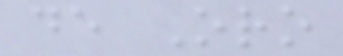de Oro
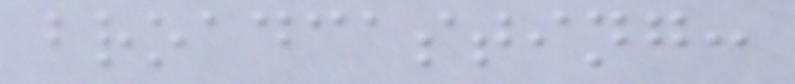broadcasting:
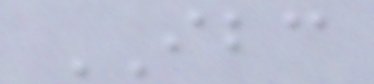IBC
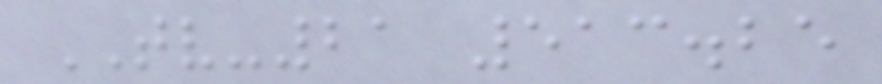TV-21 513.25
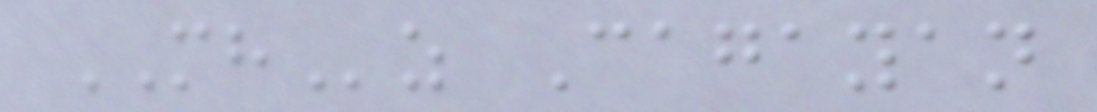MHz Cagayan
